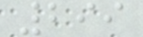299
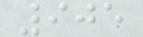905
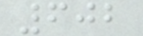602
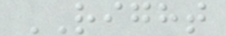RIGHT
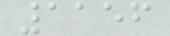1156
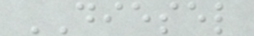DIESEL
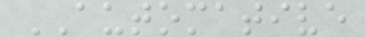AUTOMATIVE
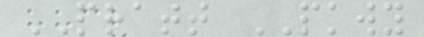PRATT PKWY
